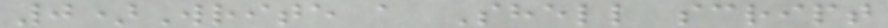0)Write a Shell script
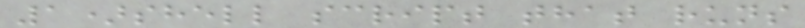1)shell script that runs
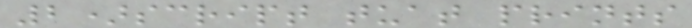2)script tuat prints
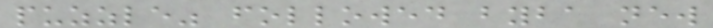puzzle" followed byba new
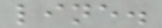line.
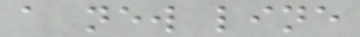a new line
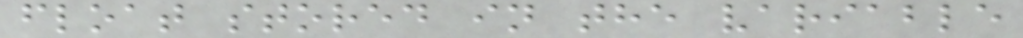float stored in the variable
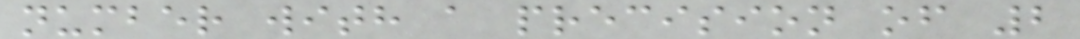number with a precision of 2
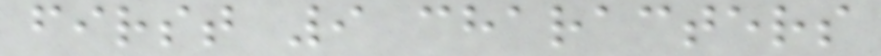first 9 characters
